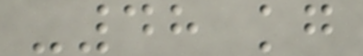-48 kg
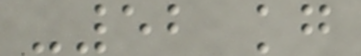-52 kg
